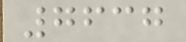7637
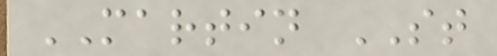MARTIN ST
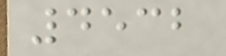4532
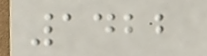1422
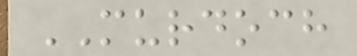MURDOCH
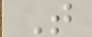T
